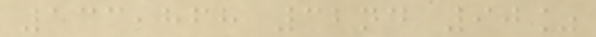133,868 32nd 90%
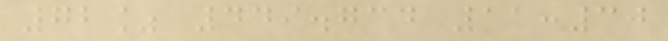72% 449.734 11:30
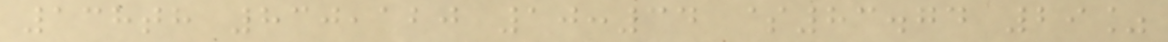138th 830,120 10:34 $83.74 29%
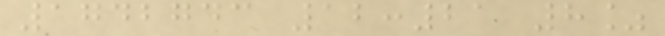1742743 12:21 8%
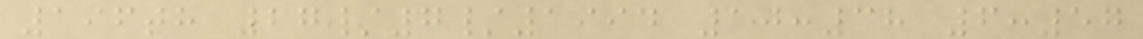196th 27/7/1994 10:38 6:57
